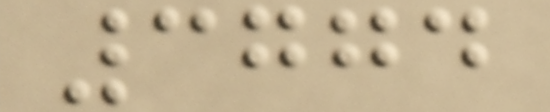3774
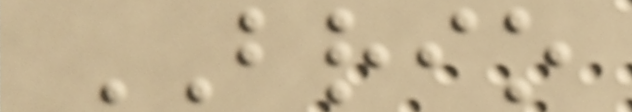BRIO
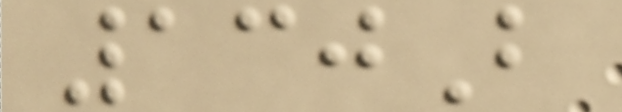130B
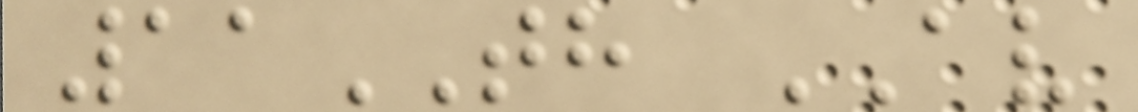11TH AV
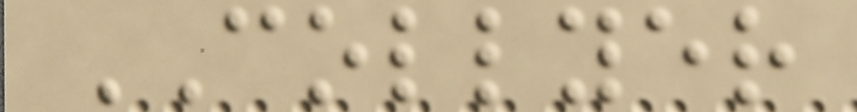COLLYER
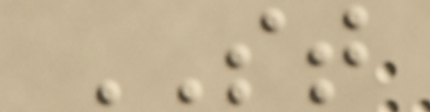ST
